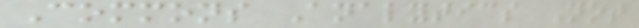Commons Analytics Not
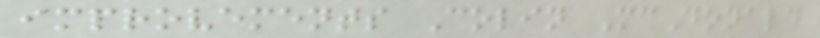improvements Colin McDonald
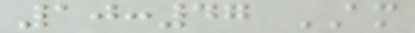10:47 AM
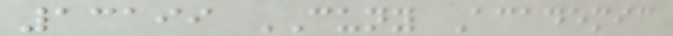13199 CUNY Academic
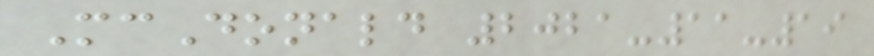McDonald 2021-11-19
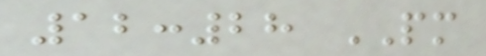12:28 PM
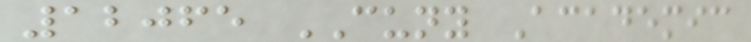12065 CUNY Academic
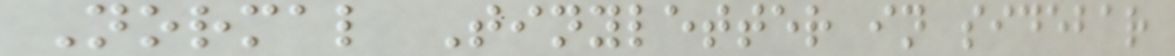Normal Tinyletter in sidebar
